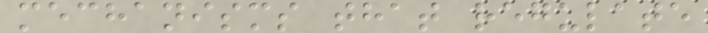mechanisms that regulate
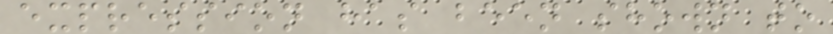expression has been shown to
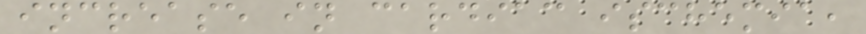increase in cardiac ischemia,
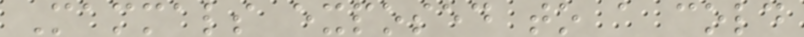Mammals exposed to a cold
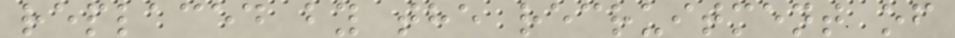replaced by the recruitment of
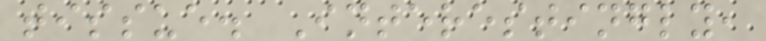tissue. Interestingly,
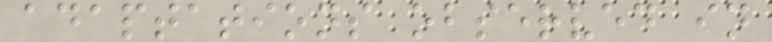adaptations observed in
